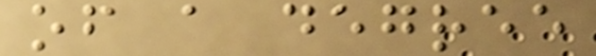of a degree
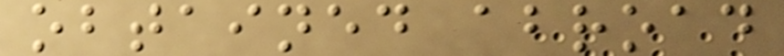obtained abroad
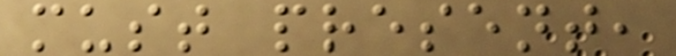must present,
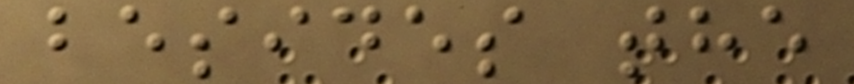besides the
